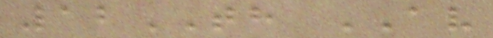12TH AV
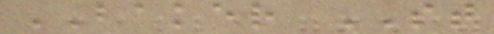BAKER ST
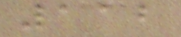112
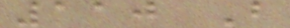110 B
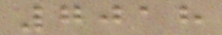7018
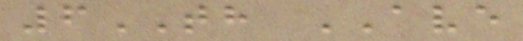6TH AVE
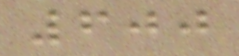600
